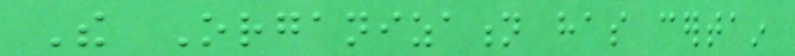The Organization has certain
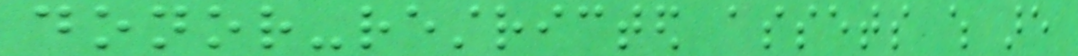donor-restricted assets which are
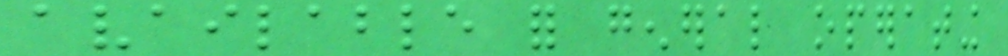available for general operating
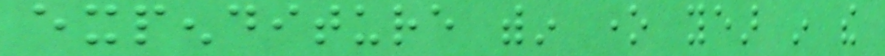expenditure within one year in the
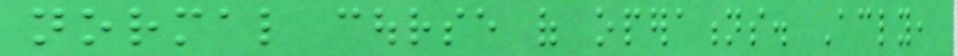normal course of operations. Accordingly,
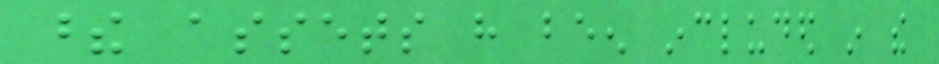these assets have been included in the
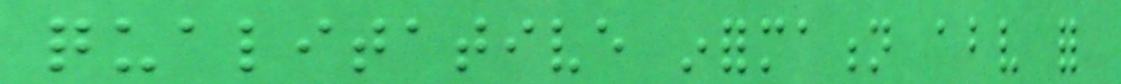qualitative information above for
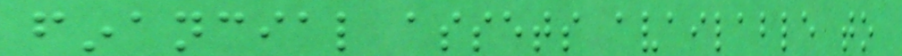financial assets available to
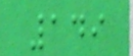149
